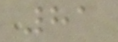81
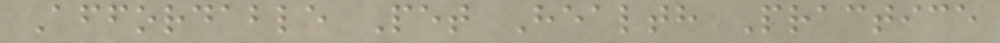Affordable Pet Health Practice
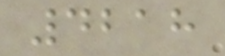4218
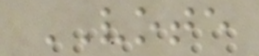VOTE
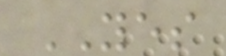YES
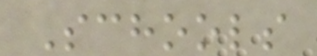Schools
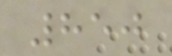850
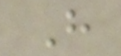H
